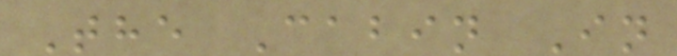The Cabin In
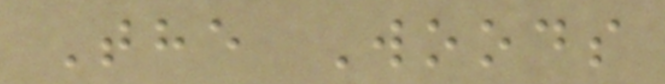The Woods
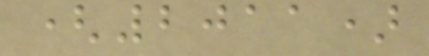(2011)
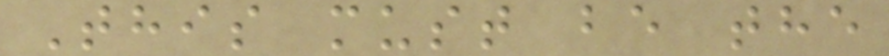This must be the
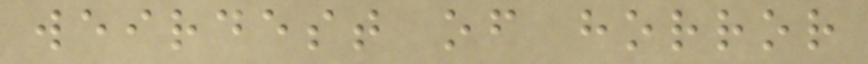weirdest of horror
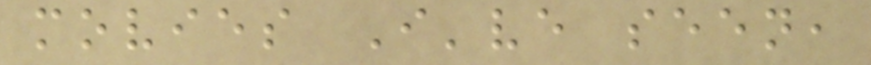movies I've seen,
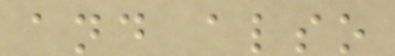and also
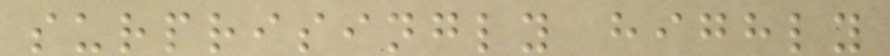surprisingly highly
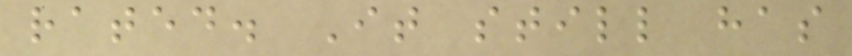rated. It still has
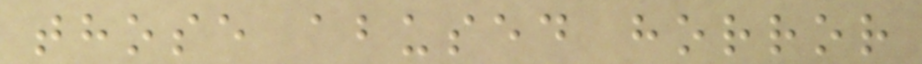those abused horror
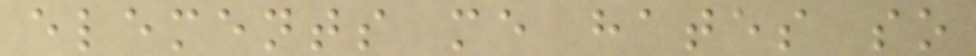elements me hates so
